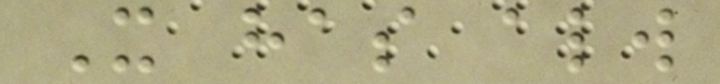It has always
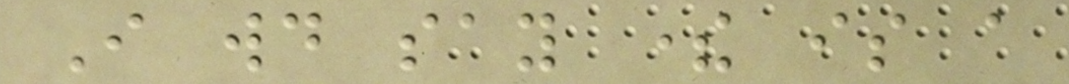I would say there is a
